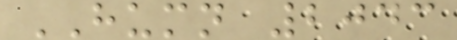HUMN 2043
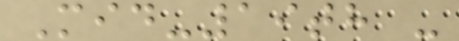Mid-19th -
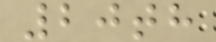20th
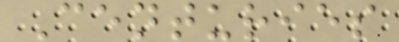Centuries
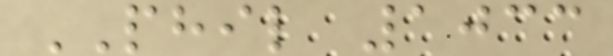PHIL 1033
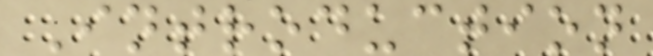Introduction
